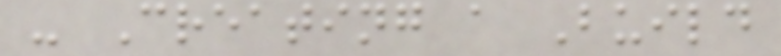- Creating a Build
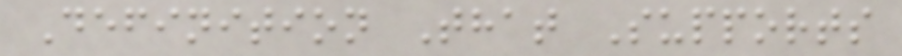Definition That Supports
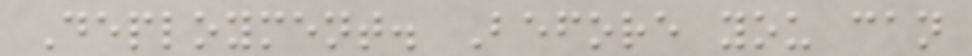Deployment. Before you can
